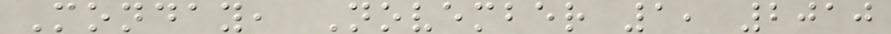Monday, November 1, 2010
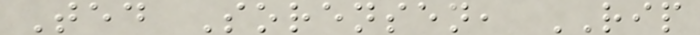Ted Sorensen, RIP
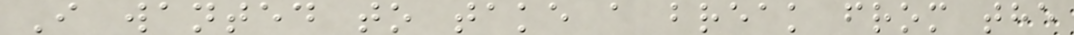I wanted to take a break from the
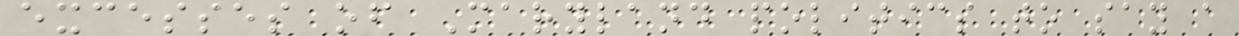excesses of Maryland politics to say a
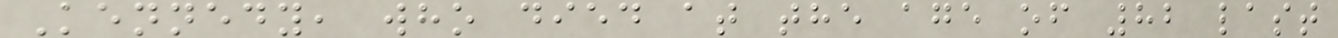Kennedy, who died at the age of 82 last
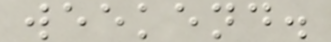weekend.
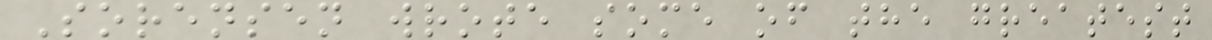Sorensen wrote some of the greatest
